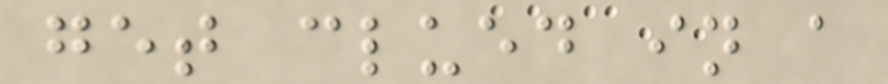get clued in a
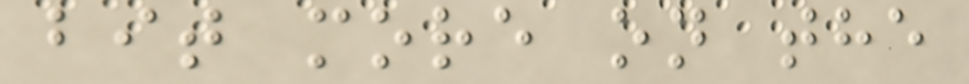bit more on the
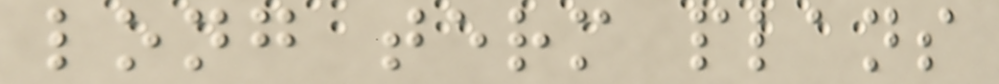long term plans
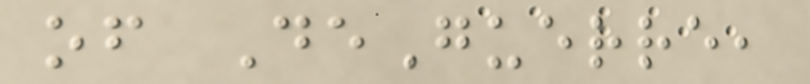of DeGuerre,
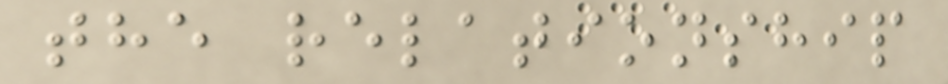the relationship
